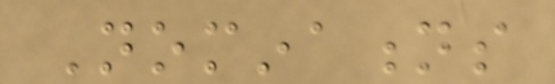Nominations
